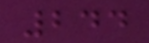244
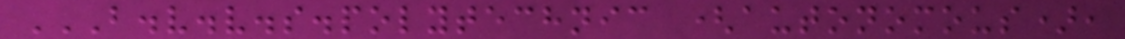B.V.V.S.POLYTECHNIC (AUTONOMOUS),
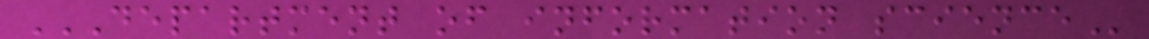DEPARTMENT OF INFORMATION SCIENCE
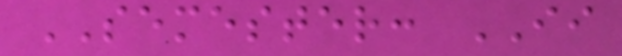SEMESTER: II
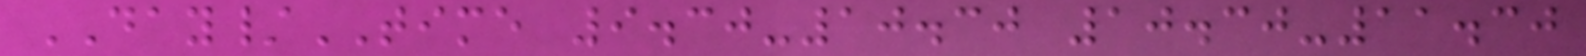DAY/TIME 9.30-10.30 10.30-11.30
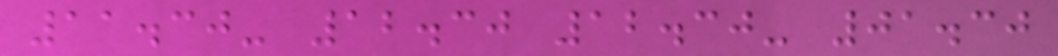11.30- 12.30 12.30- 01.30
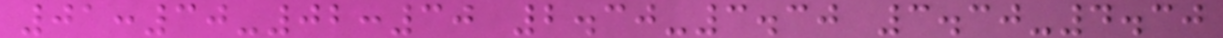01:30-02:30 2.30-3.30 3.30-4.30
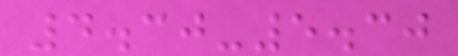4.30-5.30
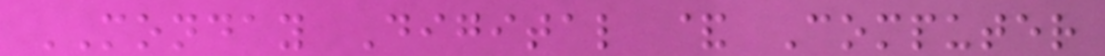MONDAY Digital & Computer
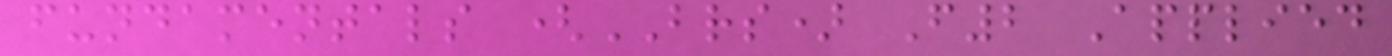fundamentals (BRS) F2 Applied
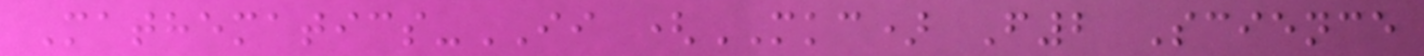Mathematics-II (MKC) F2 Science
